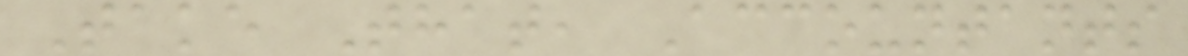Take That, Accountants
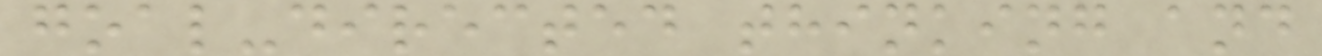goal-directed thinking and
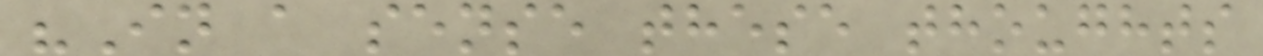"In a sense these thoughts
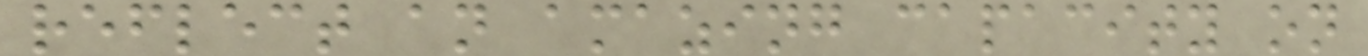reflect an amazing capacity on
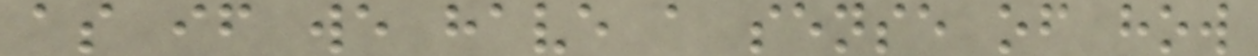as if we have a sense of how
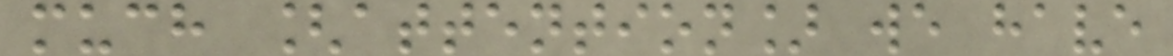much [attention] we have
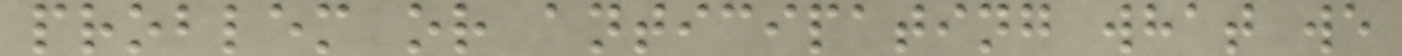problem or anticipating what we
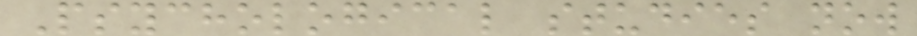Psychological studies now
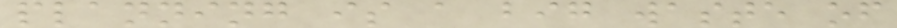planning is a big waste of
